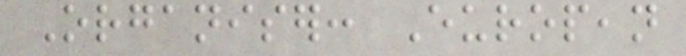Organiser: European
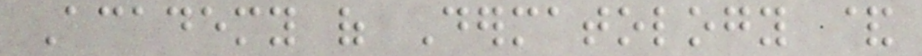Academy of Dermatology &
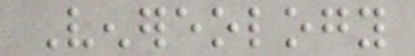Venereology
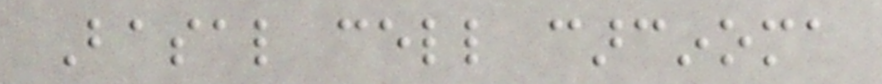Basal cell carcinoma
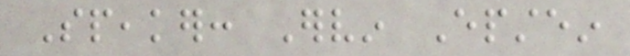Speaker: Ervin Epstein
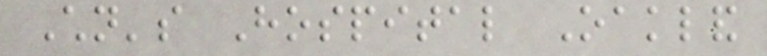Children's Hospital Oakland
